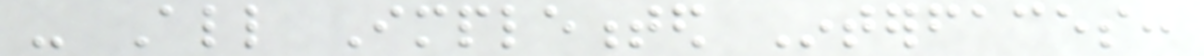- All Implemented Interfaces:
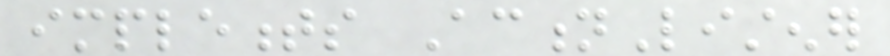implements ActionListener
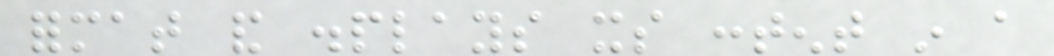format and displays its content in a
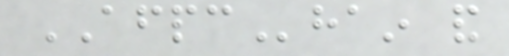AFPChain and
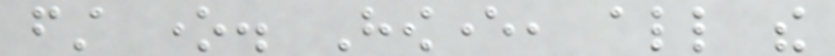first one. However, all the
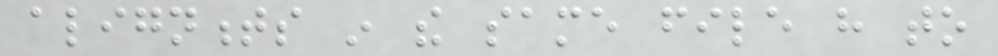alignments in the same file have to
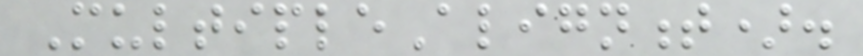MultipleAlignment).
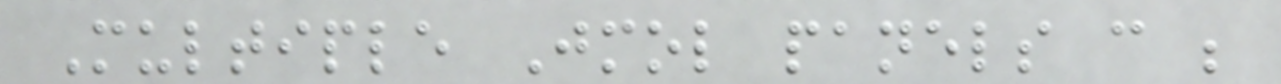Multiple Jmol panels can be
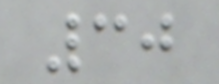30
